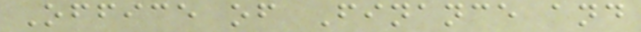Office of Finance and
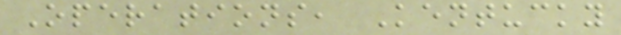Operations, Kentucky
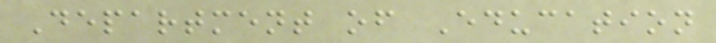Department of Education
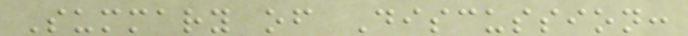Summary of Discussion:
